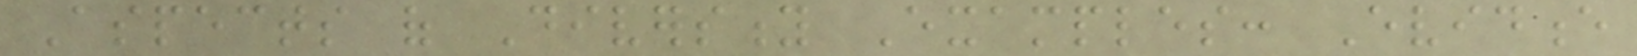Aspects of Diversity Examples: Evidence
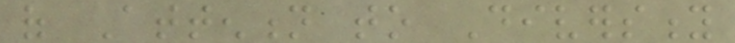of Attention to Diversity
